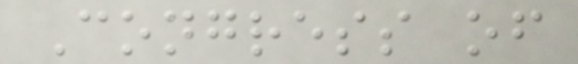Congress of
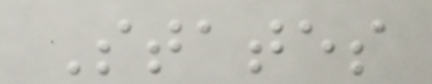States
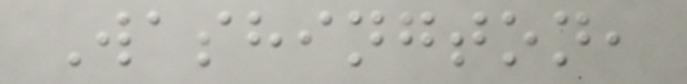Washington,
